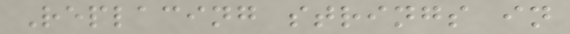Replacing strings in
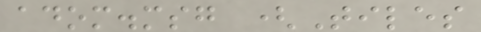adom.msg (Tiles
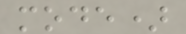mode)
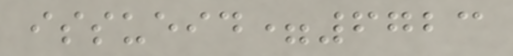issueid=6723
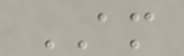AM
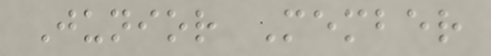Junior Member
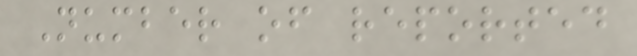Number of reported
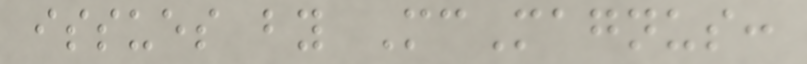issues by McMagnus:
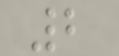2
